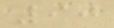90
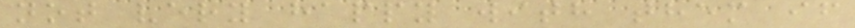not very happy with them if
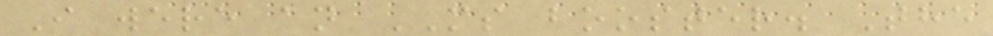I were an MS booster. The
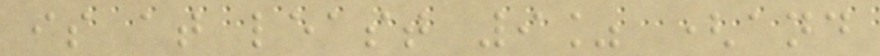is at least 9% (and
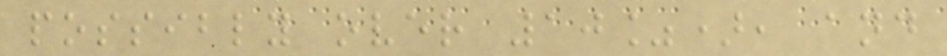possibly over 10%), and
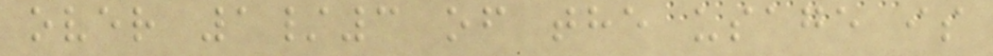over 1/3 of the usage is
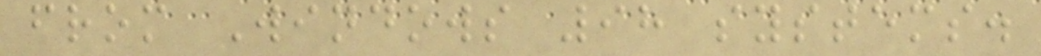from Windows 98 systems.
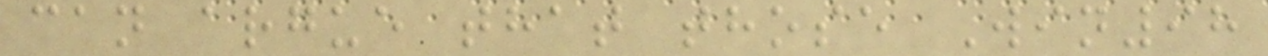can argue that those Win98
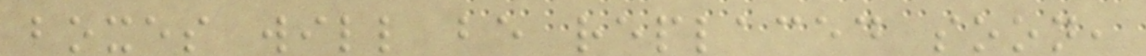boxes will be replaced soon,
